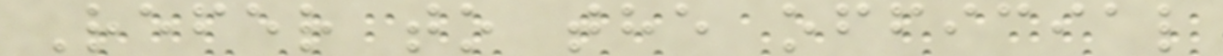Refer to the official
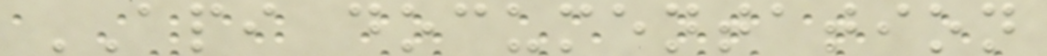API documentation
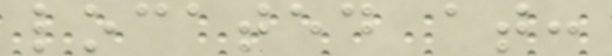located at:
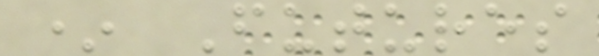* Futures
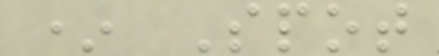* Spot
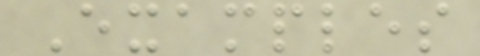Examples
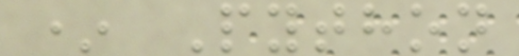* Python
